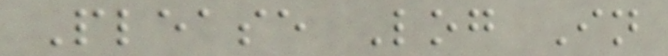Please Log In
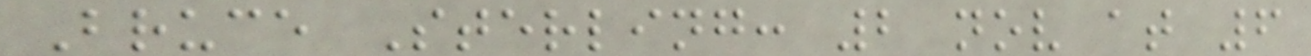Bruce Sterling: 2 nov at 6
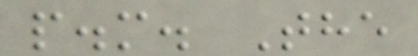p.m. The
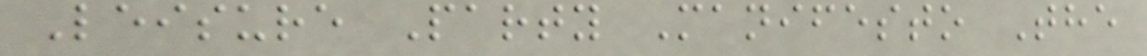Leisure Party Manifesto The
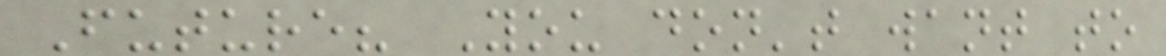Future? You don't want to
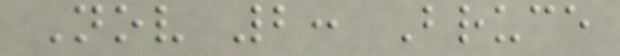Nov 2: Bruce
